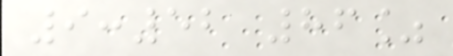9:52 86%
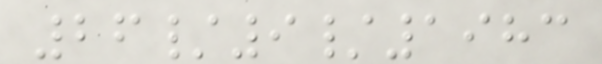26/9/1983
